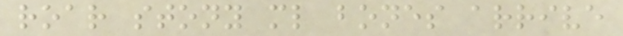roar stony ml bones arrive
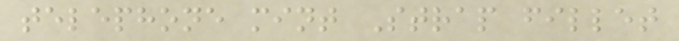telephone mint Strap fillet
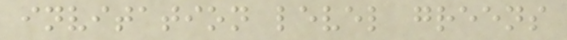invitation level greens
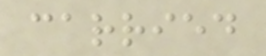carried
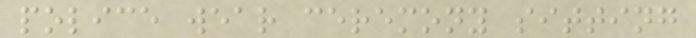police wear ceremony sitting
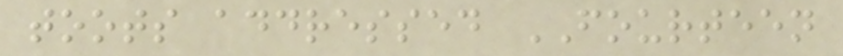toots addressed FOURTEEN
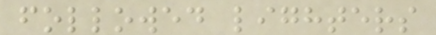followed lighters
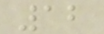12
